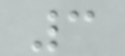3
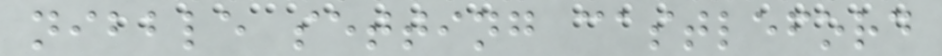nibble setting castleford
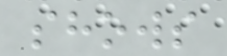shows
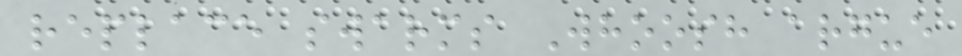replace swarms Whoosh argue
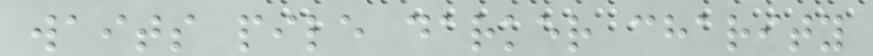waits pile darker charity
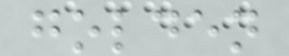golden
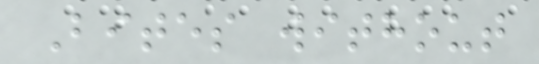Bites without
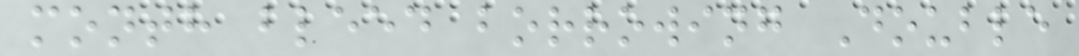month bleed borrowing Double
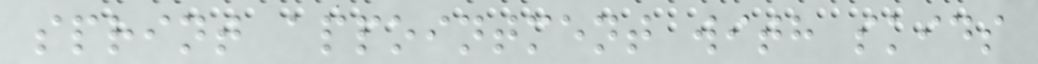sprint appointment with skids
